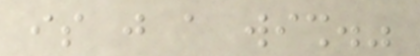is just a wish."
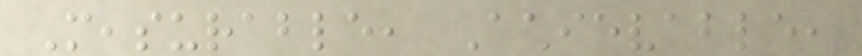Measurable, Achievable,
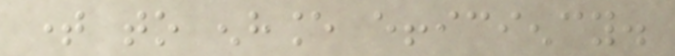time to enhance efficiency.
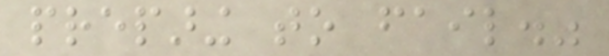preparing to fail."
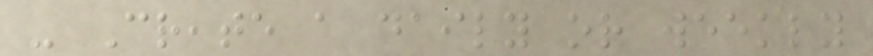- Create a daily or weekly
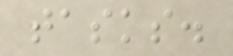tasks.
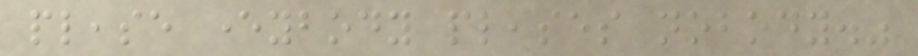please everybody pleases nobody."
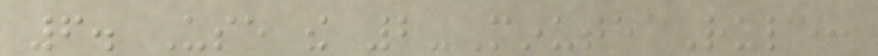6. Use the 2-Minute Rule:
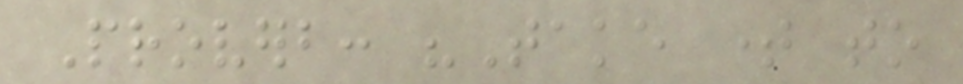Proverb: "Take time to
